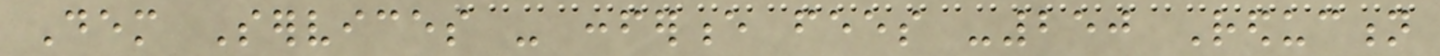Dem Services - conference fees -250 Reduction
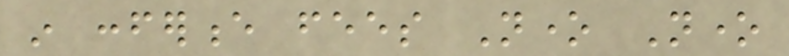in conference fees None None
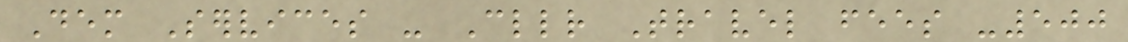Dem Services - Cllr Travel fees -500
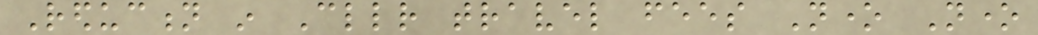Reduction in Cllr travel fees None None
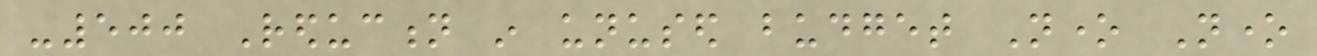-500 Reduction in unused budget None None
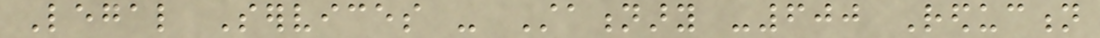Legal Services - Stationary -600 Reduction
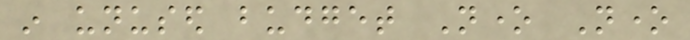in unused budget None None
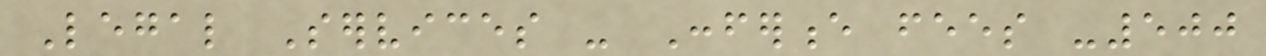Legal Services - Conference fees -500
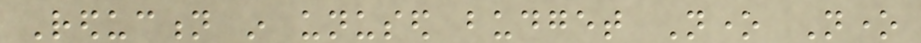Reduction in unused budget None None
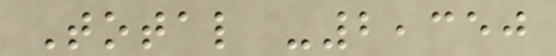Total -2,350
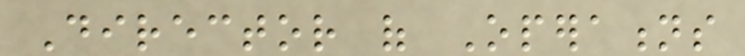Director of Operations
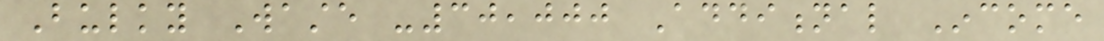Bulky Waste -30,000 Additional Income
